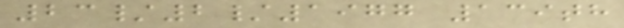23/2/1977 139th
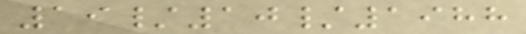19/10/1988
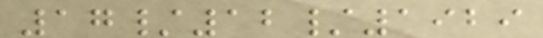17/12/1929
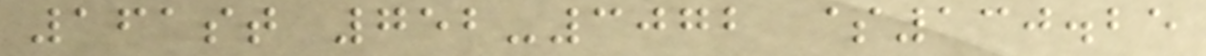161st 752-3072 $130.25
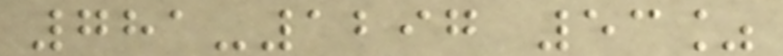781-1297 53%
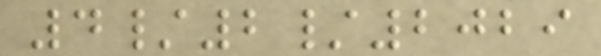4/2/2029
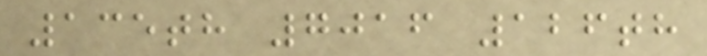135th 7016 126th
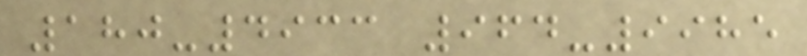180-4933 964-9985
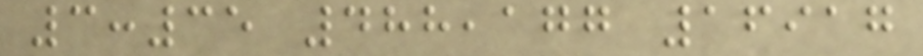3:35 488,177 16917
